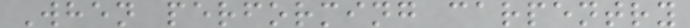When performing carpentry
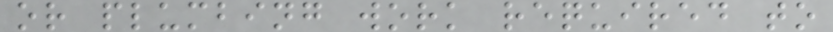or plumbing work required to
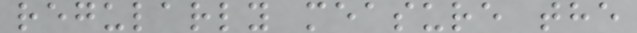regularly measure the
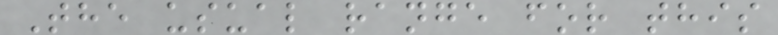The usual range for this
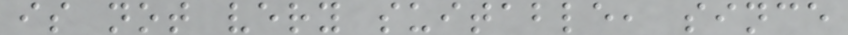is not very suitable, since
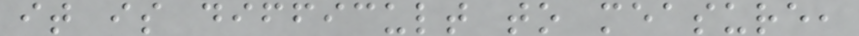it is difficult to measure,
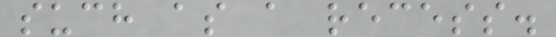such as a recess.
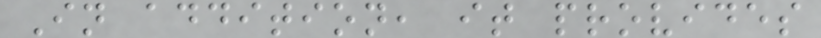In addition, it provides
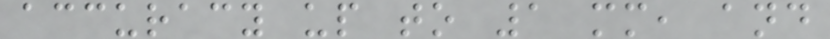accuracy up to 1 mm, and
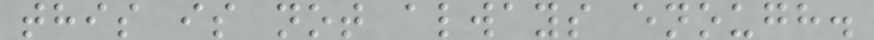this is not always enough.
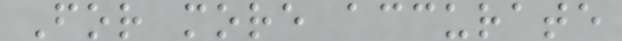For more accurate
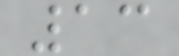13
